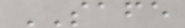SAFE
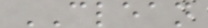CLEAN
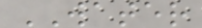WATER
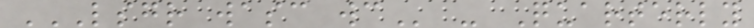LSGR WASC WC - Quarterly
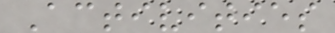Activities
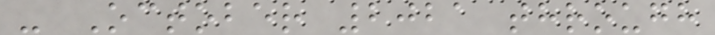- October 2021 through
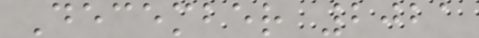December 2021
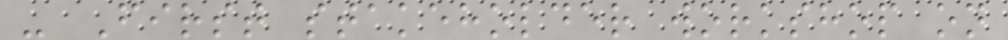- First stakeholder workshop on
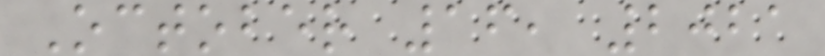October 16, 2021
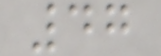47
